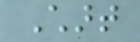Chart
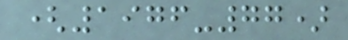(1976-77)
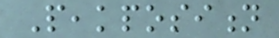Peakposition
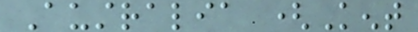Australia (Kent
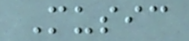Music
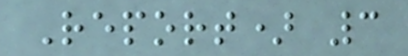Report) 3
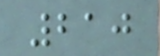210
